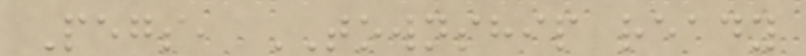Pegs, TOWNSHIP ready
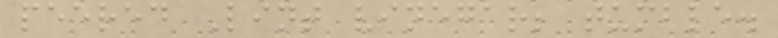peered Lint vinegar; tumble.
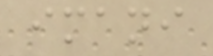imani
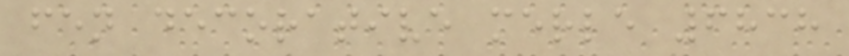fen decorative merle 6838
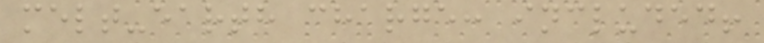melt-earth charge: included!
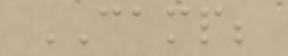CAMP;
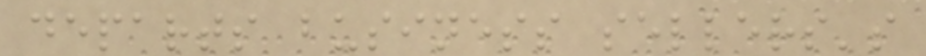departs business sellers's
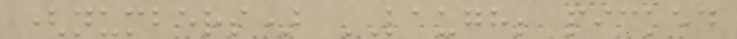(numbers) LAUGH; picked
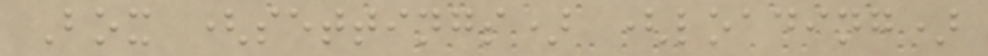Box (settings) (loading)
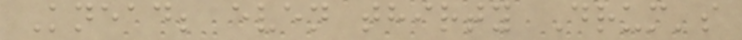Knead; even thirty Drum's
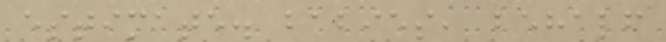estimate. babies, behalf
